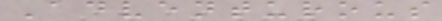Adventurous
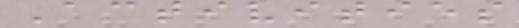Activities
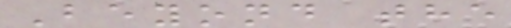Beyond the
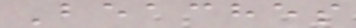Beaches
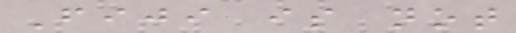Fiji is not
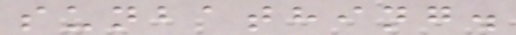sunbathing.
